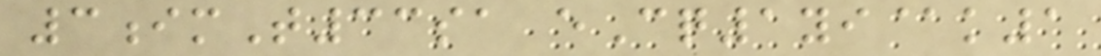3imT33sa eCq1yi@k1
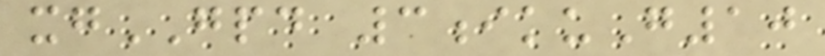xgGPD 3ikuG10
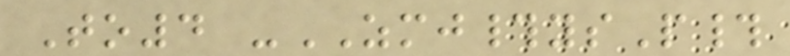To4 -ZMJ#ysP#
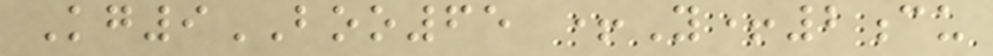Kg9BOO65 +Y+2cu
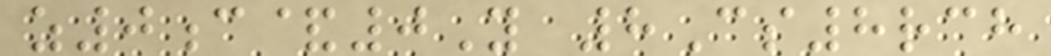z0c&0Y 8Cs8rch
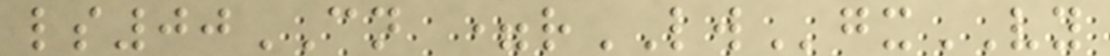ls00CN =rLWgxVY
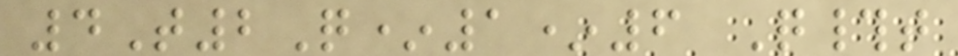4T2Q*1*6 Q#t
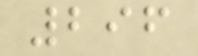296
